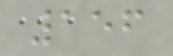156
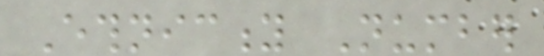Ethnicity Number
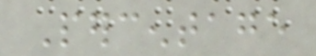Percentage
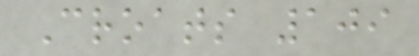Croats 109
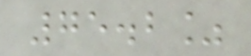75.2%
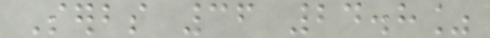Serbs 36 24.8%
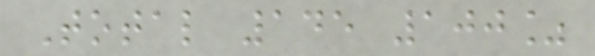Total 145 100%
